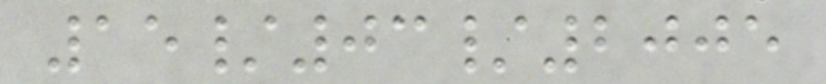15/03/2005
